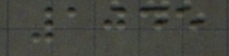1045
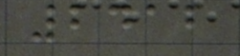2412
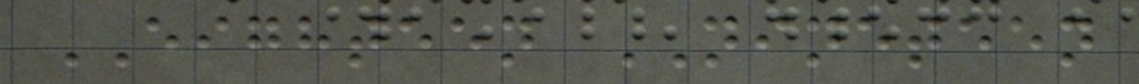EIGHTEEN NINETEEN
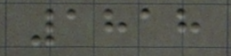1818
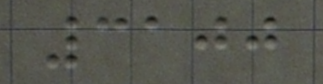3100
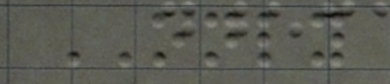ONLY
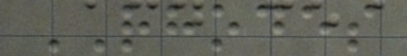RHODES
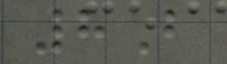8B
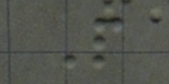P
